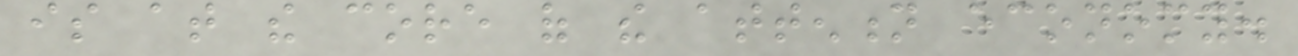is at the core of the attention economy.
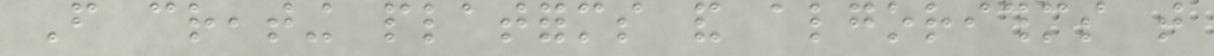From creating platforms and algorithms that
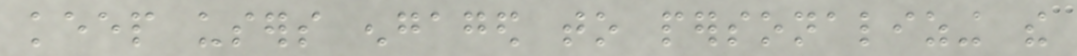keep users engaged to personalizing the
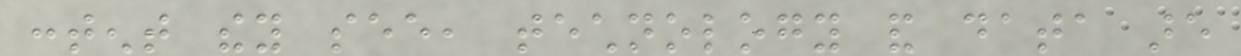content they see, technology and data are
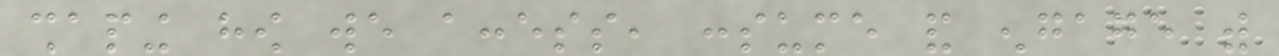shaping how we access, consume and engage with
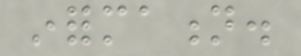information.
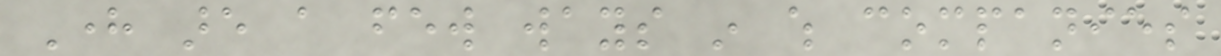Here are a few ways in which companies
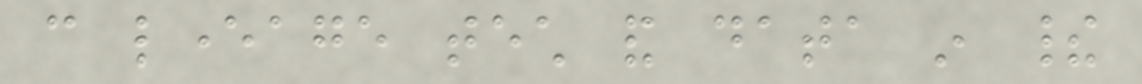can leverage tech and data in their
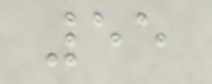55
